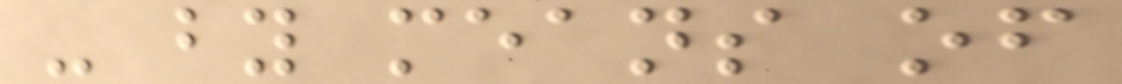- by means of
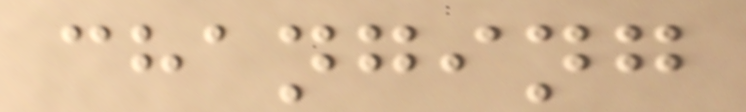changing
